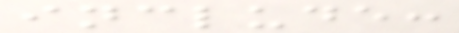include:
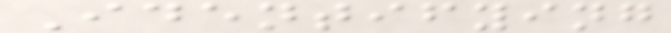Identifying
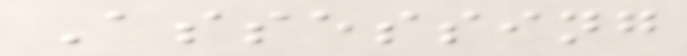Assessing
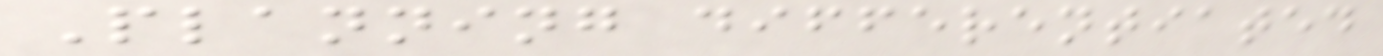Planning differentiated
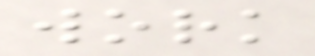work
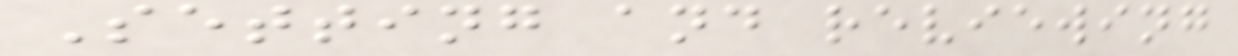Setting and reviewing
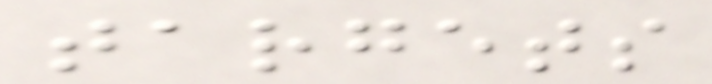targets
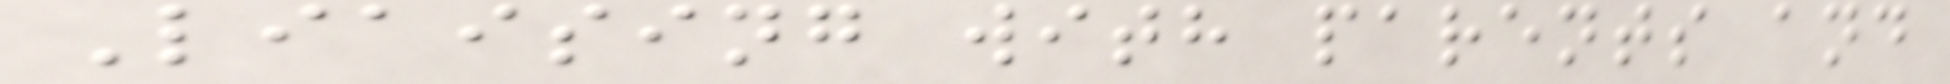Liaising with parents and
